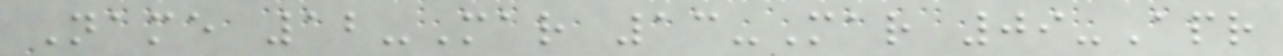Name 12-Mar 13-Mar 09-Apr
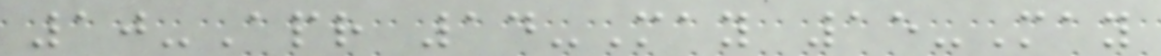10-Apr 14-May 15-May
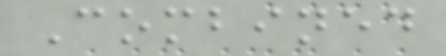Combined
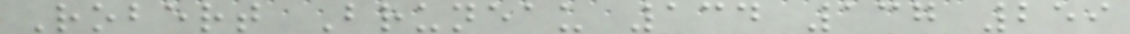Robert Bruneau 134 137 259
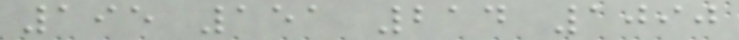195 151 214 1090
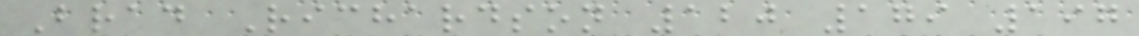Brad Richardson 120 179 197
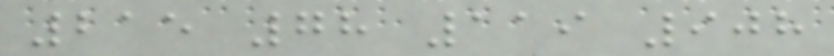215 78 119 908
